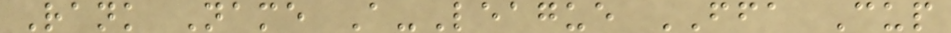Rank Name A-League FFA Cup
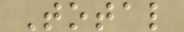Total
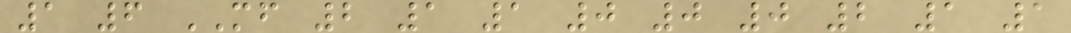1 6 MF 2 1 1 0 0 0 2 1 1
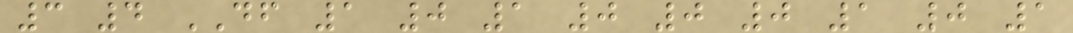3 4 DF 1 0 1 0 0 0 1 0 1
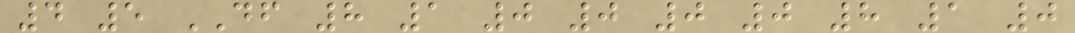4 5 DF 8 1 0 0 0 0 8 1 0
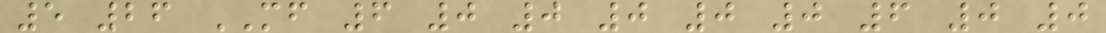5 26 MF 6 0 0 0 0 0 6 0 0
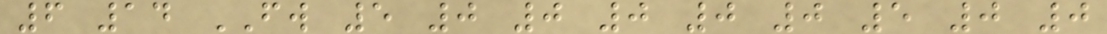6 14 FW 5 0 0 0 0 0 5 0 0
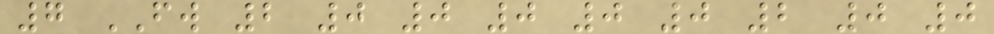7 FW 2 0 0 0 0 0 2 0 0
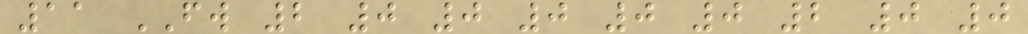11 FW 2 0 0 0 0 0 2 0 0
